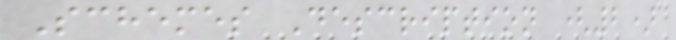Schemes Description (2)
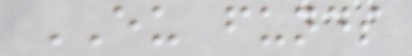EU funds
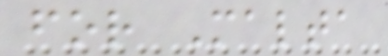for Malta
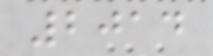2014
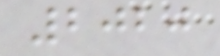2020
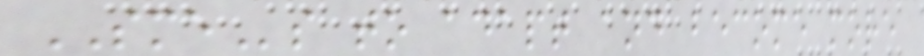SMEs to adapt and become more
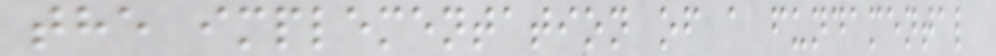the implementation of a fundamental
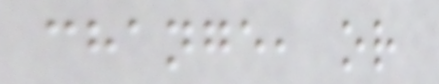change, or
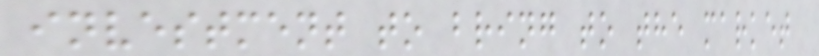investment to bring to the market
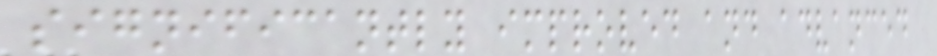significantly improved and advanced
